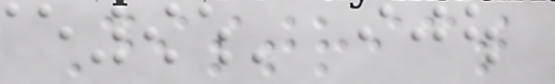District
